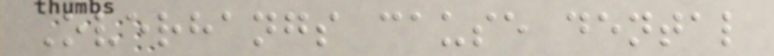Overhangs cause dental
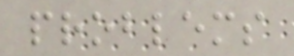problems
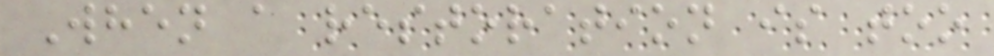When a restoration is too
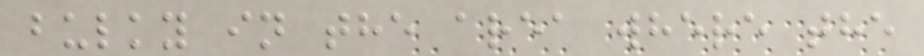bulky in the area where the
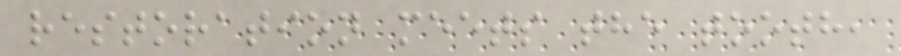restoration meets the tooth,
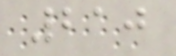210
